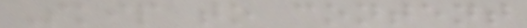Skip to content
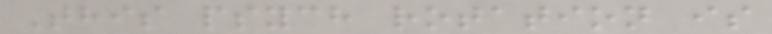This psych rotation is
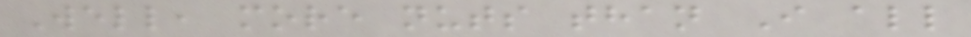Well, more nuts than I all
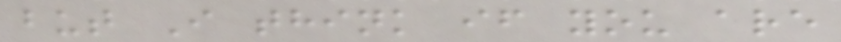but I think if you are
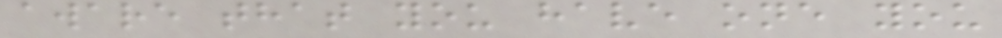aware that you have one you
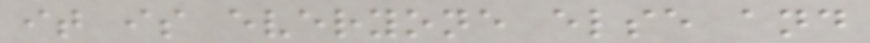it is everyone else and
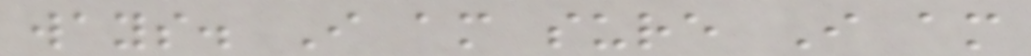ways. I am sure I am
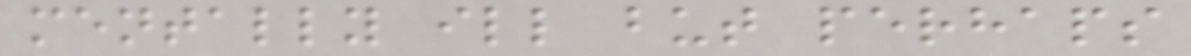mentally ill but perhaps
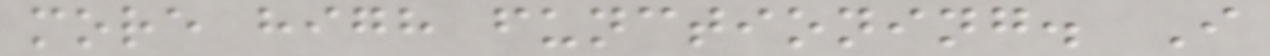more high functioning. I
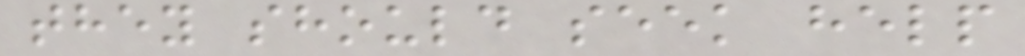they should seek help
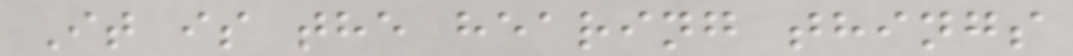It is the hearing things
